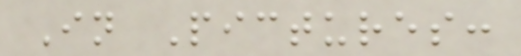In Pictures:
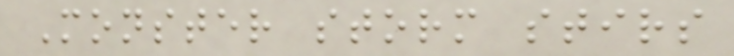Monster storm stirs
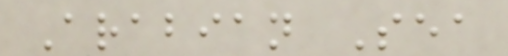Arabian Sea
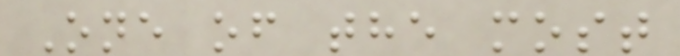One of the most
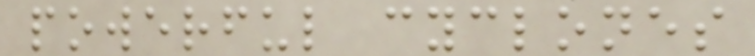powerful cyclones
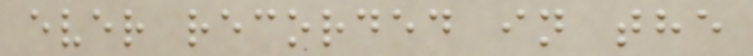ever recorded in the
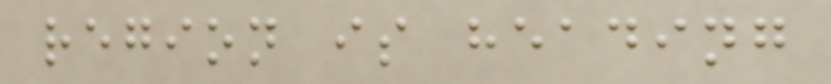region is heading
